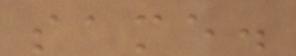same.
